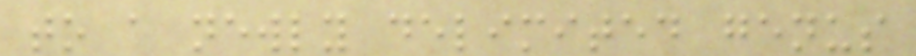to a newly delimited genus
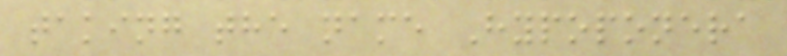taking the name Hypoponera
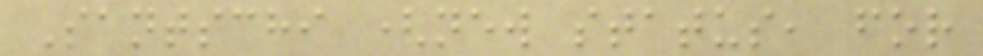Santschi (new status, for
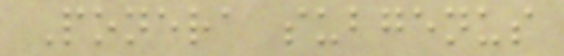Ponera subgenus
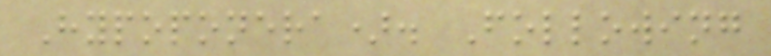Hypoponera). Following
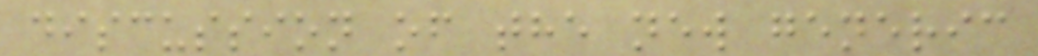discussion of the new generic
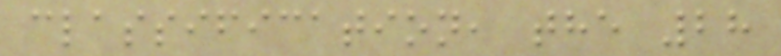classification, the 28
